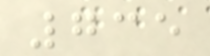735
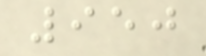950
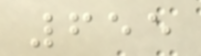655
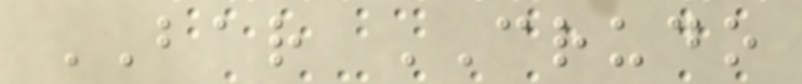BAR CRUDO
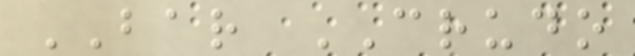BAR CRUDO
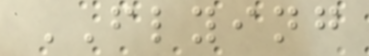FLYING
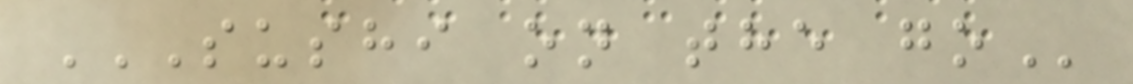SUSHI ON THE GO
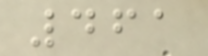461
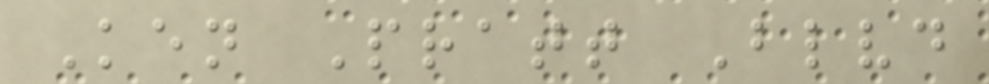Ken Pratt Blvd
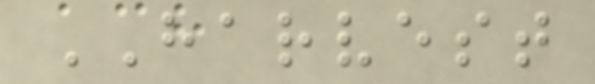HARVEST
